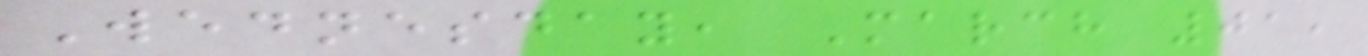Wednesday, March 01,
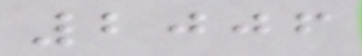2006
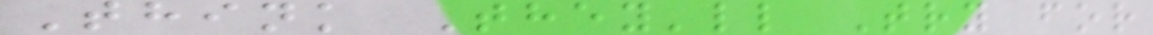Think They'll Try for
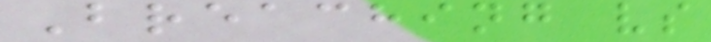Breaching vs
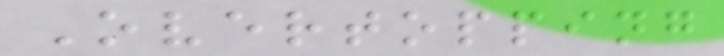Overtopping
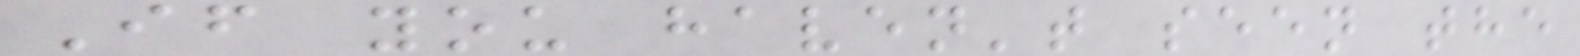If you haven't seen the
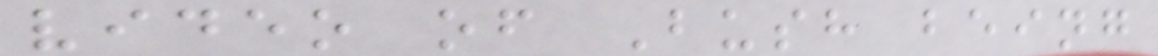video of Bush being
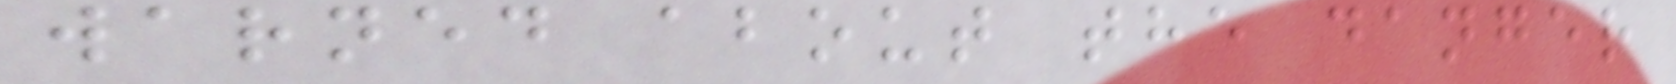warned about the danger
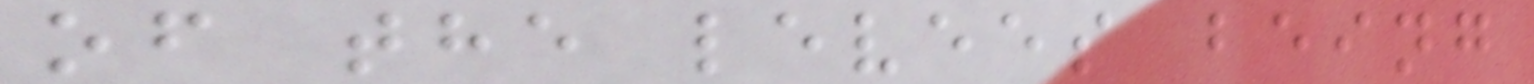of the levees being
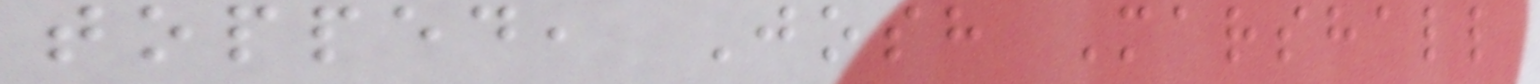topped, Josh Marshall
